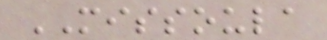MISSOULA
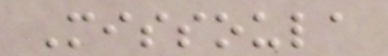Missoula
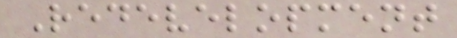Redevelopment
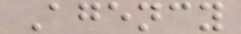Agency
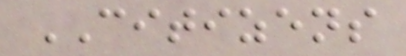CITIZENS
